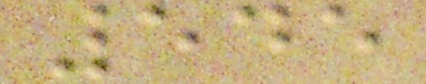545
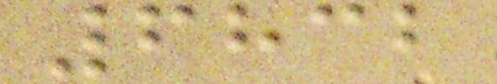6832
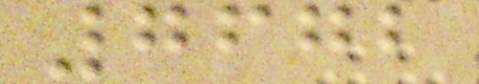7672
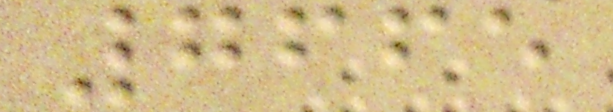7665
